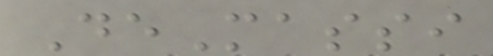DeMassi
